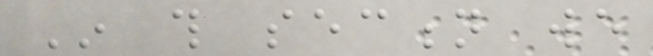In this section we
